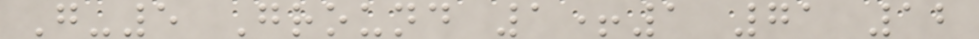G-5 Ground 1+1 71 12
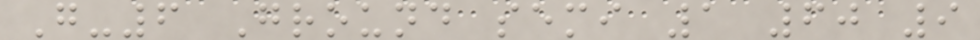G-6 Ground semi 1 60 9
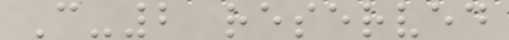C-2 reserved
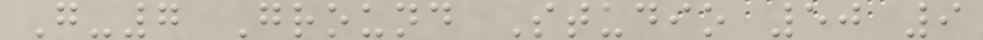G-7 Ground Studio 50 9
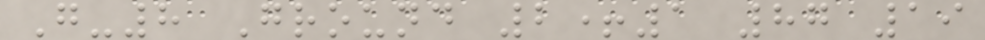G-8 Ground 2+1 87 19
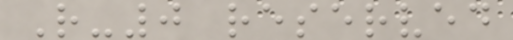R-0 reserved
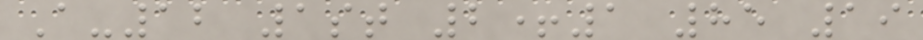A-12 1st 2+1 85 19
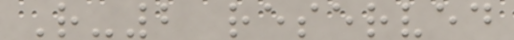R-2 reserved
